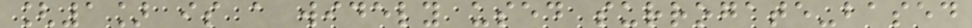[1] is a widely used surrogate-based
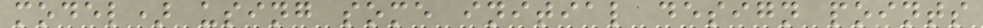model) using some initial design points
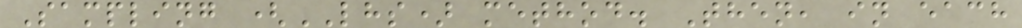Sampling (LHS) method. Then, in each
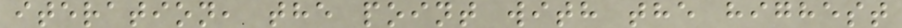iteration, the point with the highest
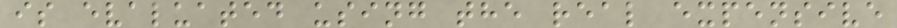is evaluated using the real expensive
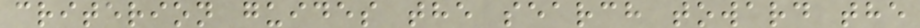criterion guides the search toward the
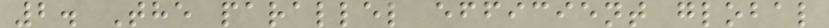2. The parallel efficient global
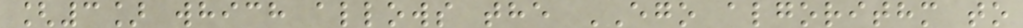[3] which allows the EGO algorithm to
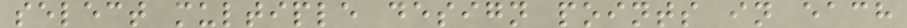select multiple design points in each
